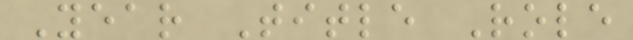Year Title Role
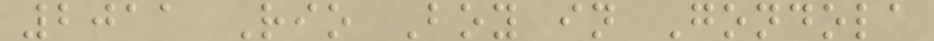2011 Rio Boy in Gondola
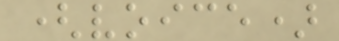(voice)
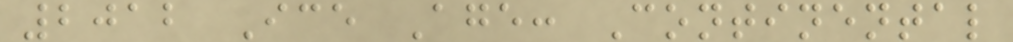2012 Ice Age: Continental
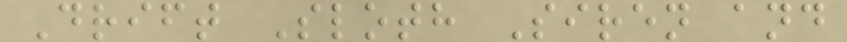Drift Sloth Siren and
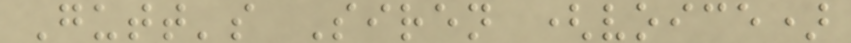Gutt's Siren (voice)
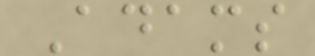Adams
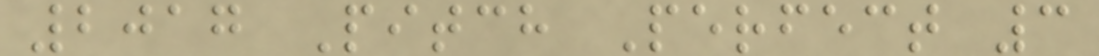2017 Pitch Perfect 3
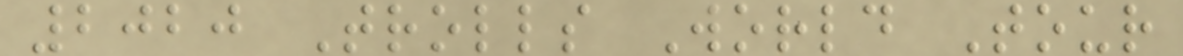2020 Trolls World Tour
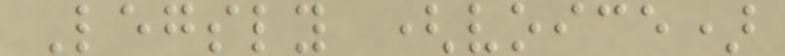Legsly (voice)
